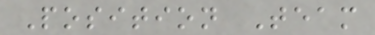Position Team
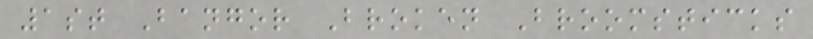1st Bangor Broken Broomsticks
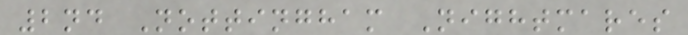2nd Nottingham Nightmares
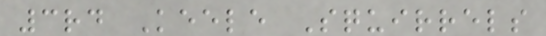3rd Keele Squirrels
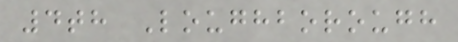4th Loughborough
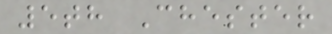5th Chester
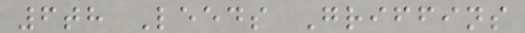6th Leeds Griffins
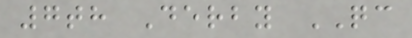7th Derby QC
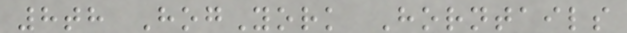8th HogYork Horntails
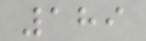189
